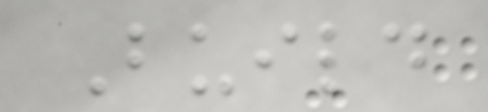Build
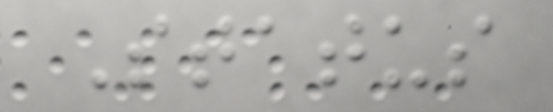Status
